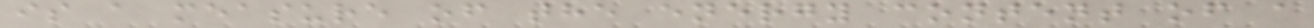is a measure of the energy content of a
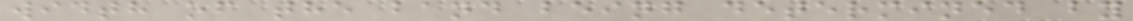width of the band being determined by
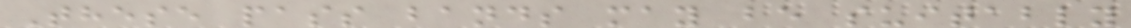These pass bands may be suitably
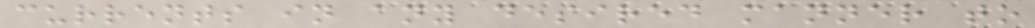currents in any desired manner to
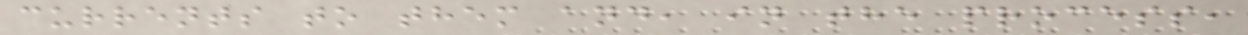currents to them and, in the process,
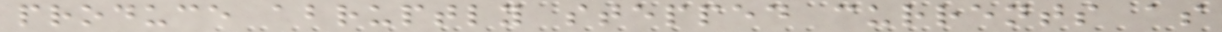produce abruptly stepped currents as
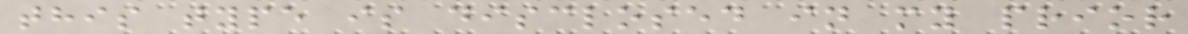this type is disclosed in my prior
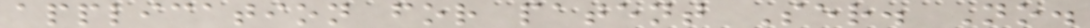application for patent Ser. No.
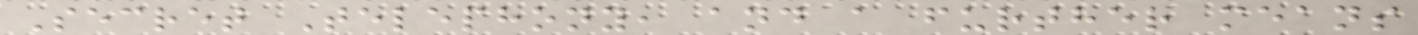Secret Telephony, and a further means
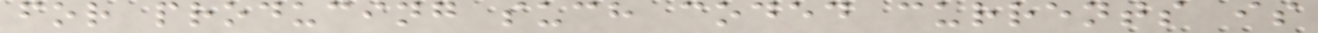for producing such coded currents is
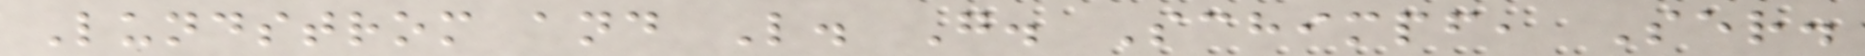Lundstrom and L. G. Schimpf, Ser.
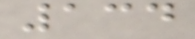134
